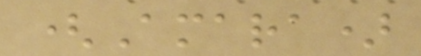(Amara)
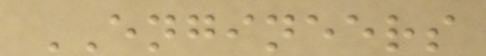ENGINEERS
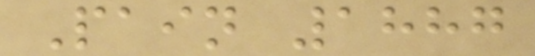Pain 1887
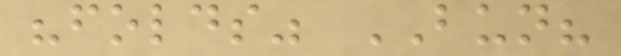"folds" BUN?
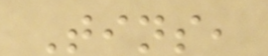Tins,
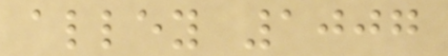alley 1007
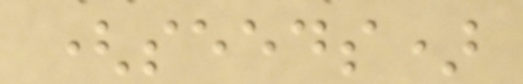(seeds)
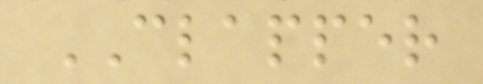CLAPPER
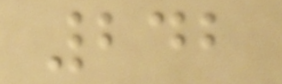242
